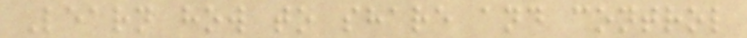Learn how to share and control
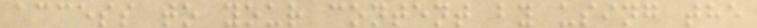access to your content by using the
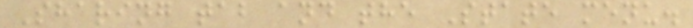Sharing tab and the State menu.
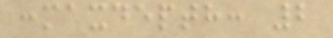:maxdepth: 2
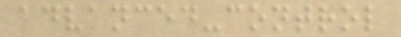advanced-control
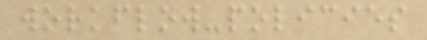workflow-policies
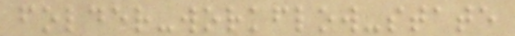folder-workflow-state
